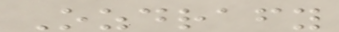Ozdrafy
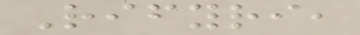Rifyri,
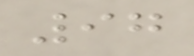97
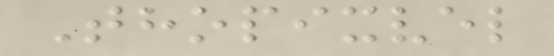Thopixvel
